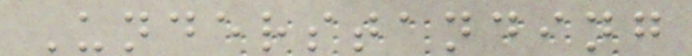Understanding
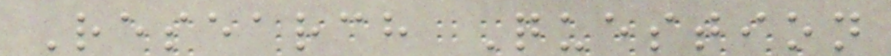Research Question
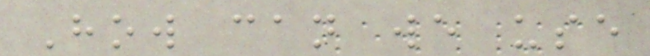How can we use
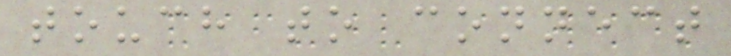touch to connect
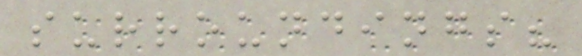surroundings?
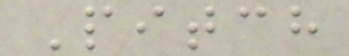Pitch
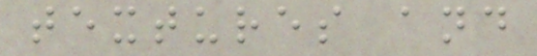textures and
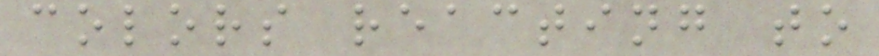colors reacting to
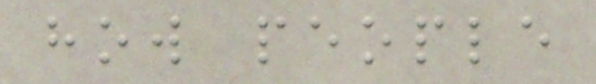how people
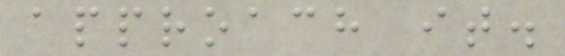approach it.
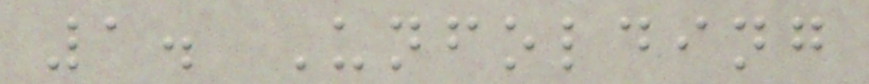1. Unfolding
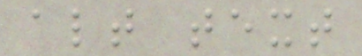alt text
